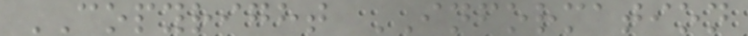COPYRIGHT INFORMATION
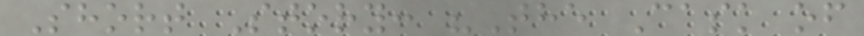Short Story: "The Cask of
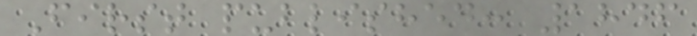First published: 1846
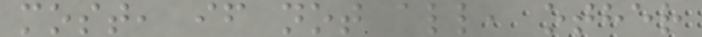most, if not all, other
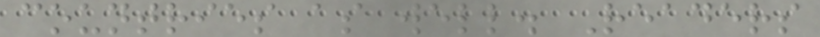countries as well. Readers
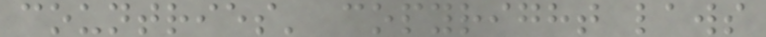countries' copyright laws
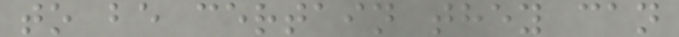to be certain they can
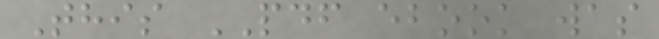This PDF ebook was
